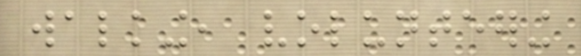walking, volunteering
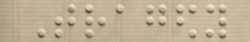Tragedy
